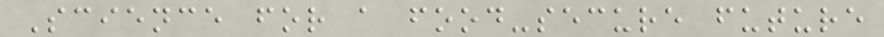Science for a food-secure future
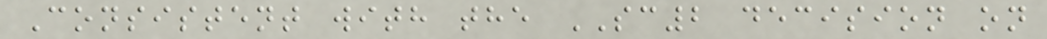Consistent with the SC2 decision on
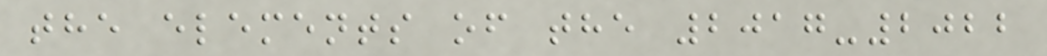the elements of the 2017-2022
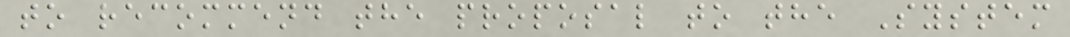to recommend the proposal to the System
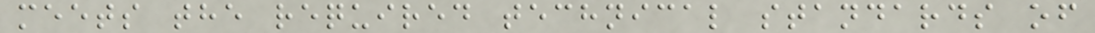meets the required technical standards of
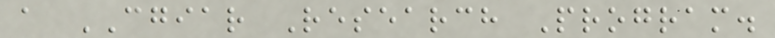a CGIAR Research Program.
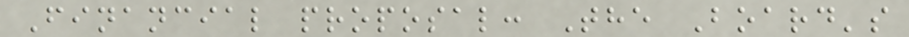Financial proposal: The Board's
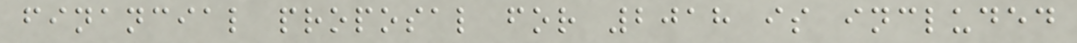financial proposal for 2018 is included
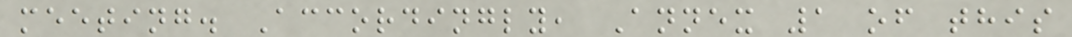meeting. Accordingly, Annex 1 of this
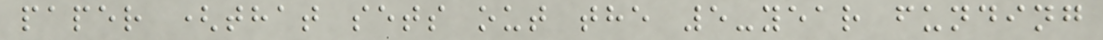paper (that sets out the 5-year funding
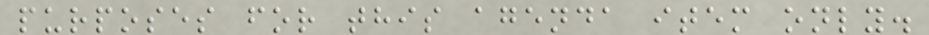purposes for this agenda item only.
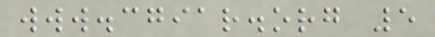www.cgiar.org 5
